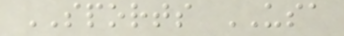SPORTS USA
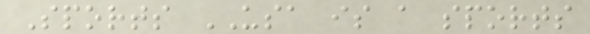Sports USA is a sports
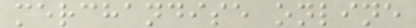merchandise online
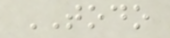TODO
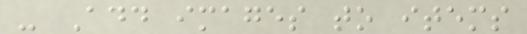- Add images to items
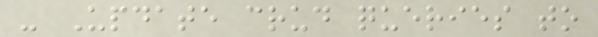- Update crud queries to
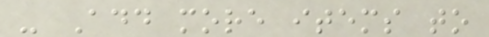- Add more items to
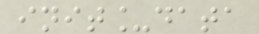init_data
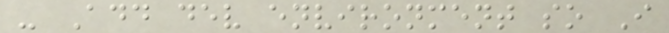- Add dev environment so I
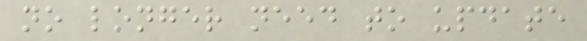no longer need to update
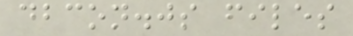dbcon.js files
